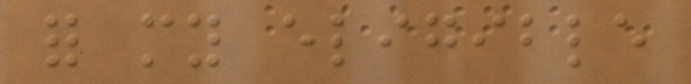for my eligible
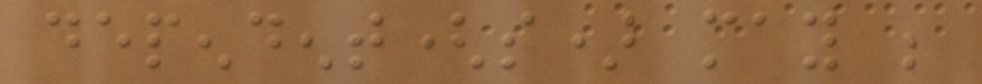dependent(s) may be
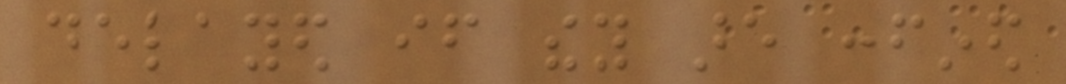delayed if they are confined
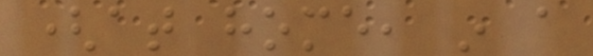(at home, in a
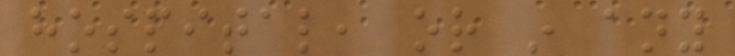hospital, or in any
